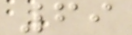69
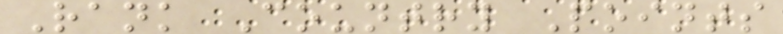Rank Country Points
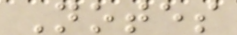Notes
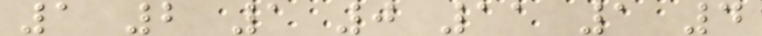1 2 1 0 11 1 4
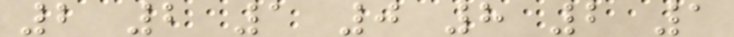2 2 1 0 8 2 1
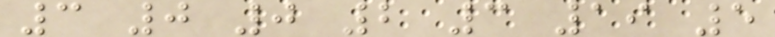3 0 0 2 3 19 5
